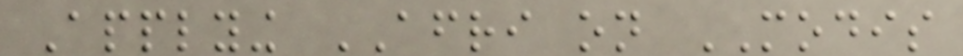Applying AFRI on MODIS
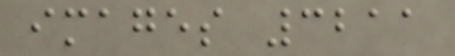images 3211
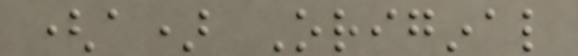(a) Original
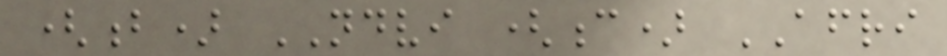(b) NDVI (c) AFRI
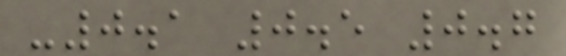-0.1 0.5 0.7
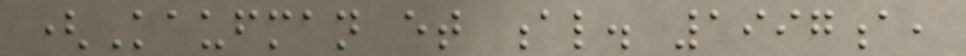(Kaufman et al. 1997a,
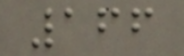166
